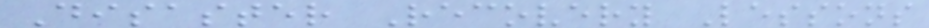Disaster Recovery Lessons
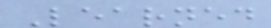Learned
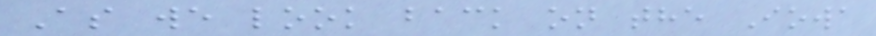As we look back on the Iowa
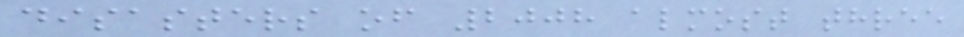disasters of 2008 almost three
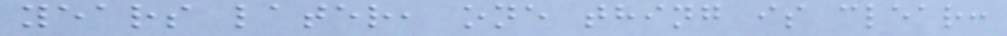years later, one thing is clear:
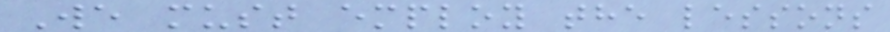We must employ the lessons
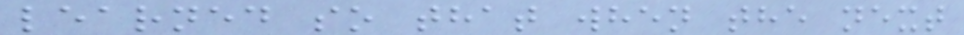learned so that when the next
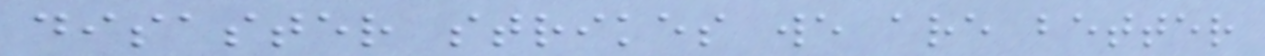disaster strikes we are better
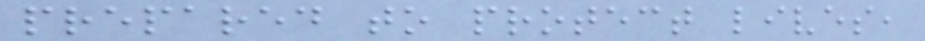prepared to protect lives,
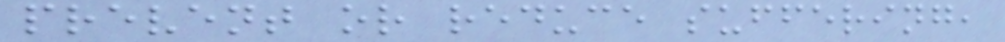prevent or reduce suffering,
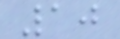10
